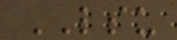LSU
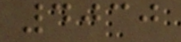4030
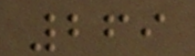269
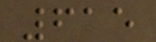615
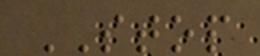STOP
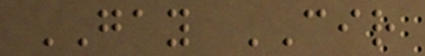GAY CIR
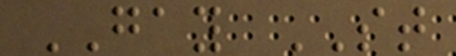GAY ST
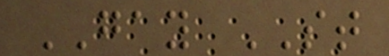GAY ST
